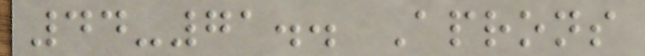44-71.. Aprons
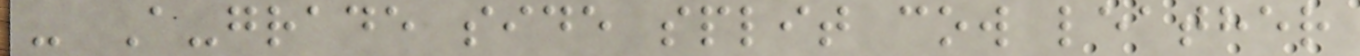- A-grade side split cow leather
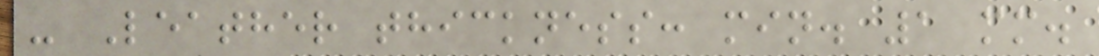- Leather thickness: min. 1 mm.
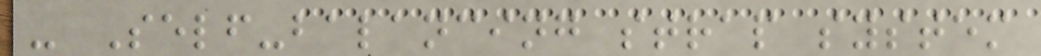- Self-balancing strap system
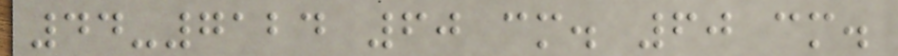44-7124 60 cm. 60 cm.
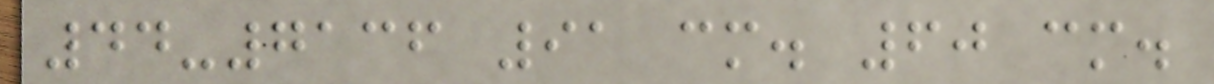44-7136 91 cm. 60 cm.
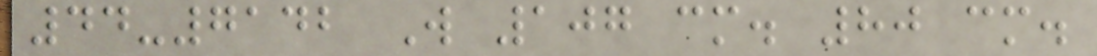44-7142 W 107 cm. 80 cm.
